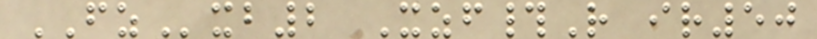FZxb2 Xzf#R ir50
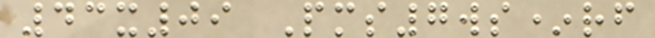43x09 Pms7ws*rf
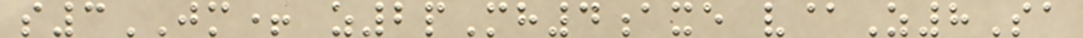s3JM+ z2pMh4axe v@Z8Sa
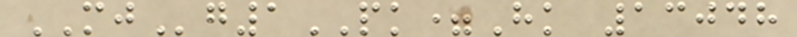MJg1PK=Hk 13048
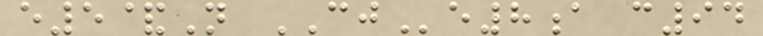e5&N CJe8a c94
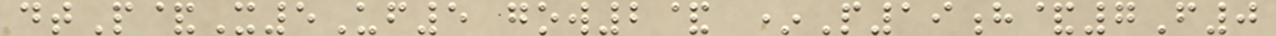dtP&X5Uf5 gow2& *P19h&7F0
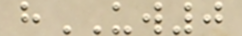hUW0
